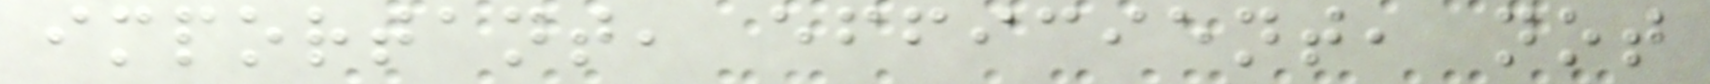important, efficient, not
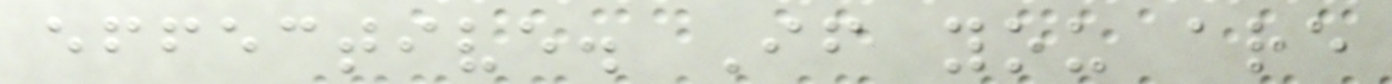effective. If you are
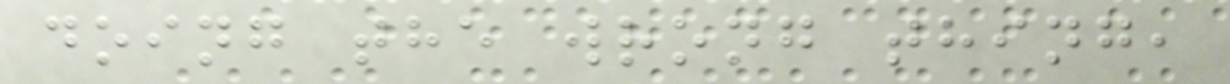doing the wrong thing,
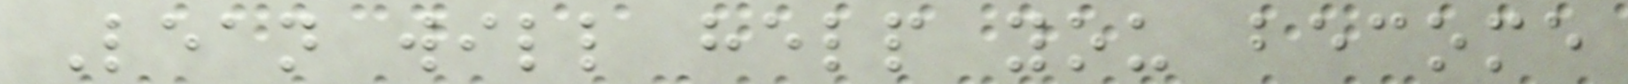Lean will help you become
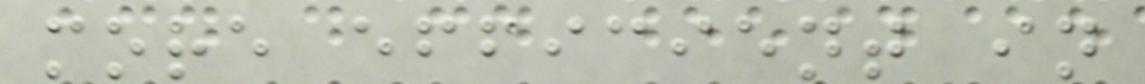more efficient in
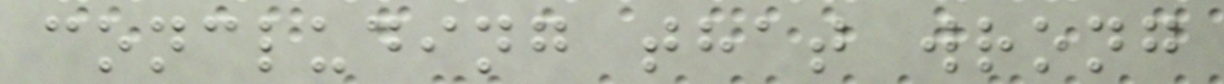concluding that wrong
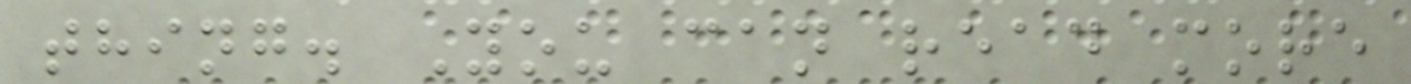thing. You can read more
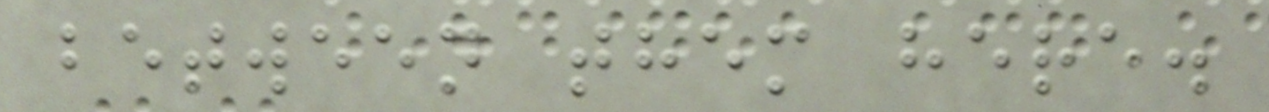between them here.
